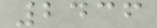2436
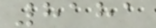8181
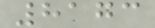8173
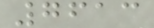7613
